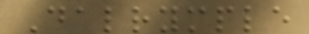Dalrymple
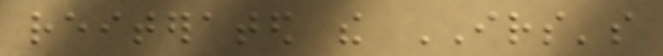reiterated the IRS's
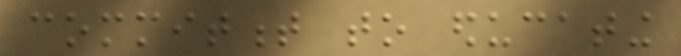commitment to educating
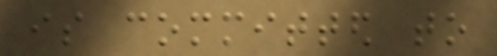is committed to
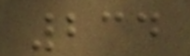234
